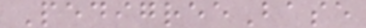PedigreeBase
